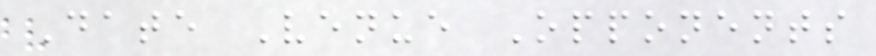Date Venue Opponents
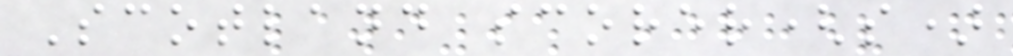Scotland scorer(s)
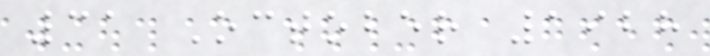31 October 1928
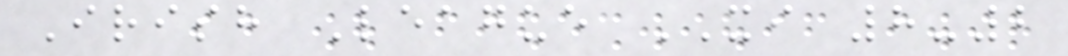Irish League XI 8-2
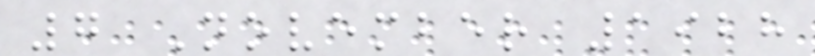7 November 1928
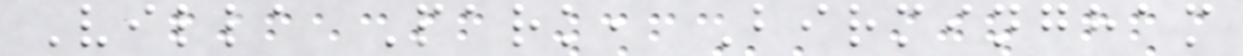Villa Park, Birmingham
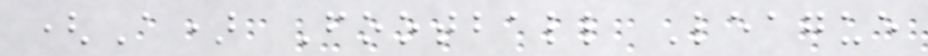(A) Football League
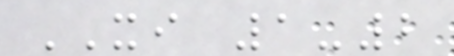XI 1-2
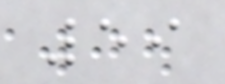59
